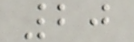20
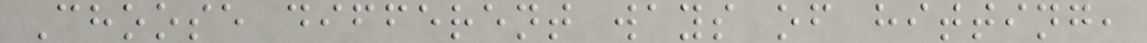Choose different ways of hitting,
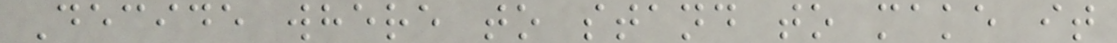Decide where to stand to make it
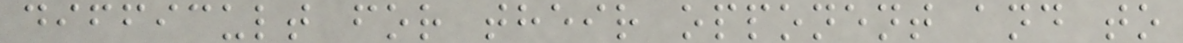difficult for their opponent and to
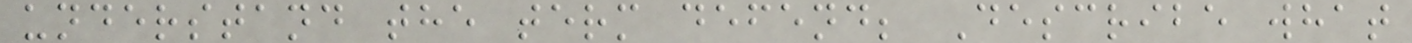understand the term defend; Describe what
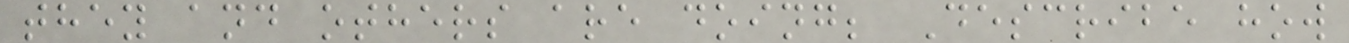they and others are doing; Describe how
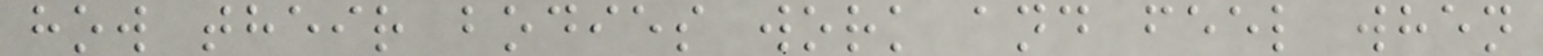how their bodies work and feel when
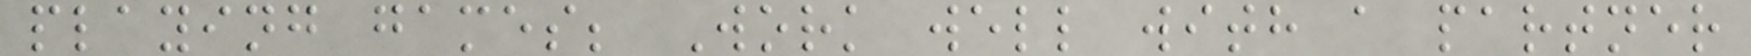playing games; Work well with a partner
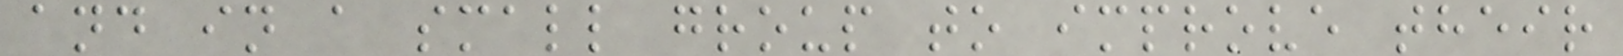and in a small group to improve their
